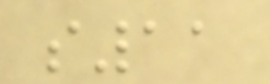s11
